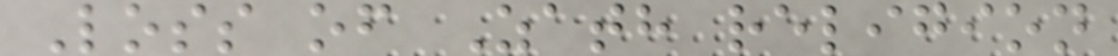Loss of Zath religion
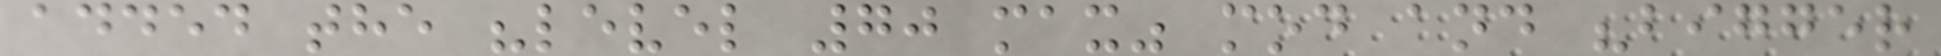added the "level 70 max" mod and "bigger
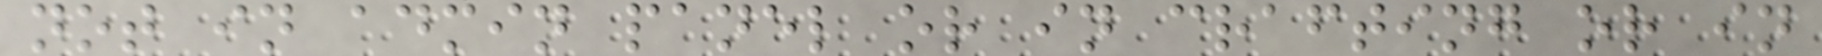not in admin panel or in crafting or in
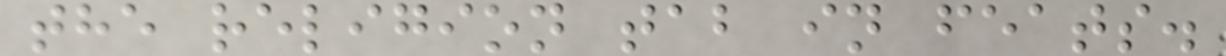the religion tab in feats.
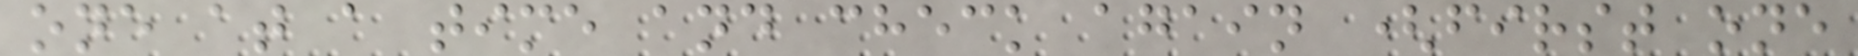one at a time and check again (first one
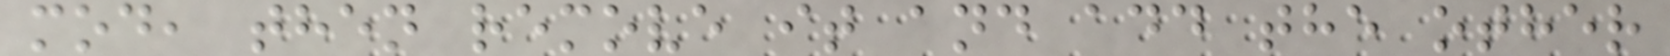mod, then remove it and add the other
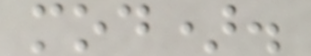mod).
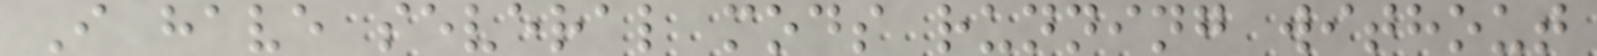I have several mods running without
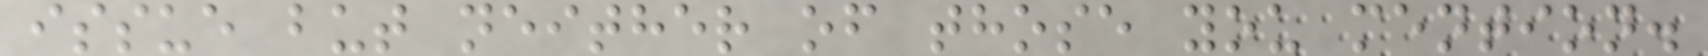issue but neither of those you mention.
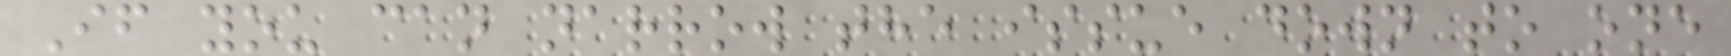If you can narrow the issue down to one
